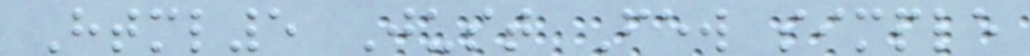Html5 Just Few simple
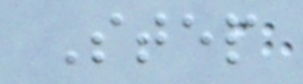Step
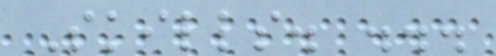Skills. ...
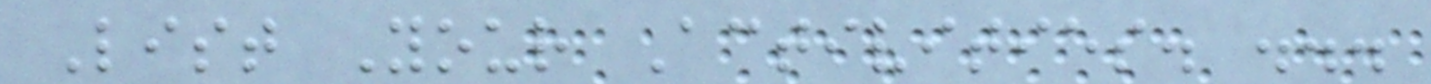List Your Activities. ...
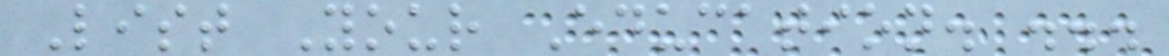List Your Education. ...
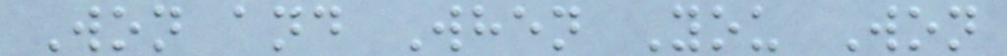Won and When You Won
